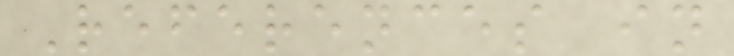References in
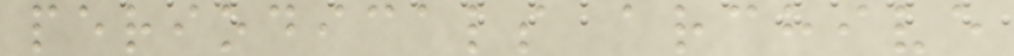periodicals archive
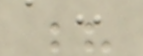?
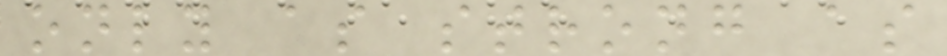only as strong as
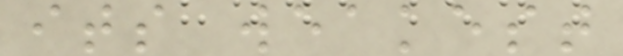its weakest
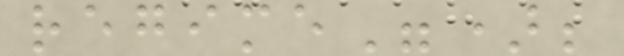regime");
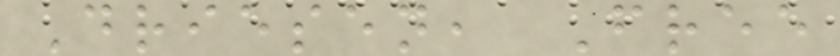Driesen, Free
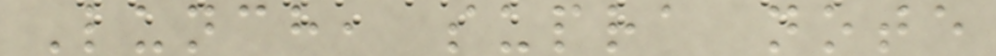Lunch, supra note
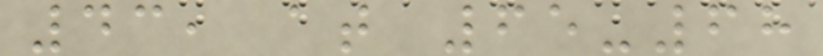43, at 65-68
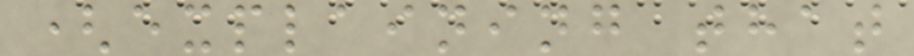(explaining that
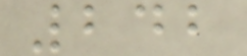242
